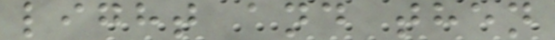light and then
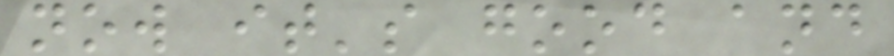now it's good and
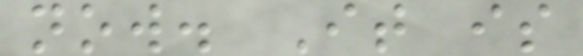now. It is
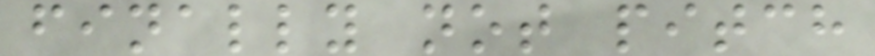finally not pitch
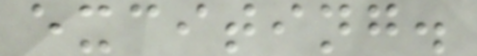exciting.
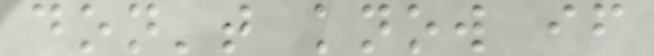don't know if
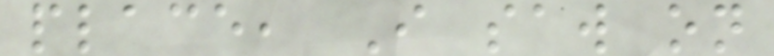place, I saw on
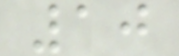10
